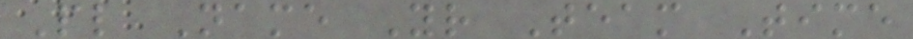Pl Name Yr Team Time
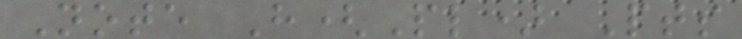Note H(Pl) Pts
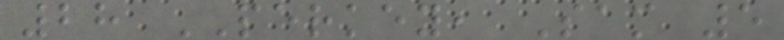28 PERKEY, Sam 5
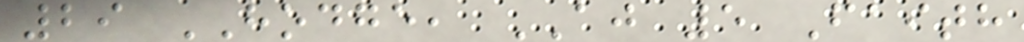29 HODGE, AJ 5 Faith
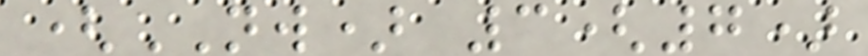(NW) 3(7)
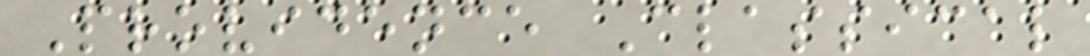Providence Classical
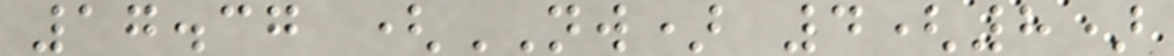17.37 (NW) 4(8)
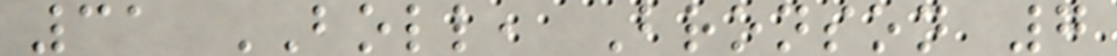31 BOLL, Bronson 7
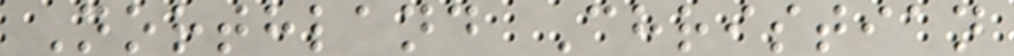Northland Christian
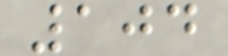104
